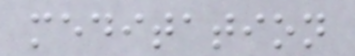meditation
